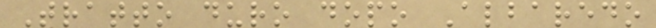Tratto duro dopo Albaredo
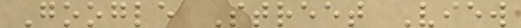Google Street View
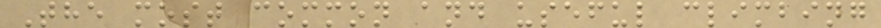The most common and useful climbing
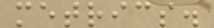metrics.
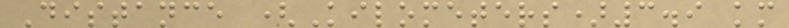Distance (Kilometers)3.9 km
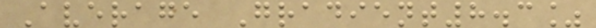Average Gradient8.3%
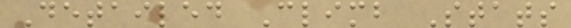Detailed Climb Stats
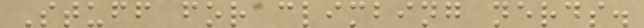Stuff for climbing nerds.
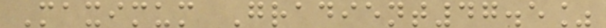Maximum Gradient47.5%
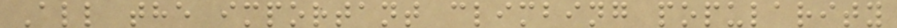All the important climbing popularity
